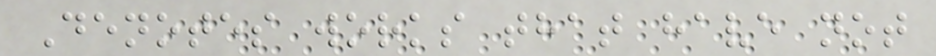Denotes works that have not
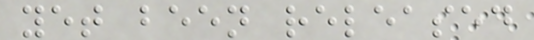yet been released
